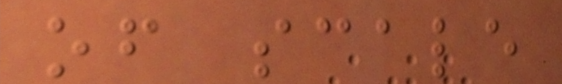of scale
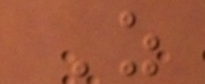Z
